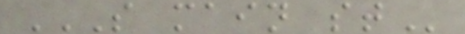S MAIN ST
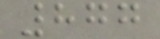877
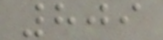809
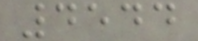4544
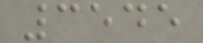3545
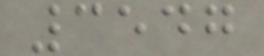3547
